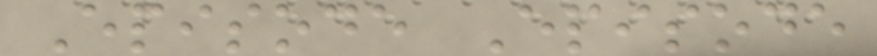Episode Episode
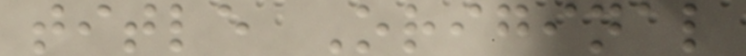title Original
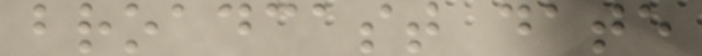broadcast date
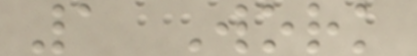1 Work
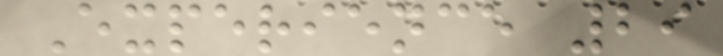Experience 29
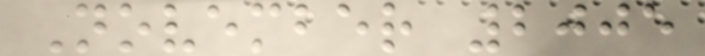November 2005
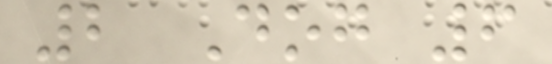2 Dog 6
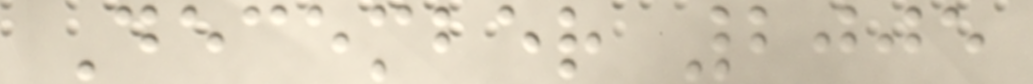December 2005
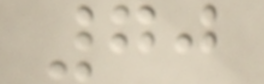70
